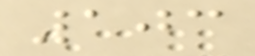103
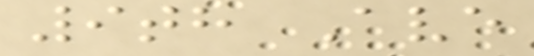9th Ave
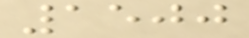1500
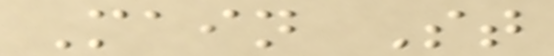Main St
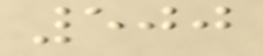500
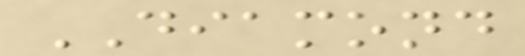DIAMOND
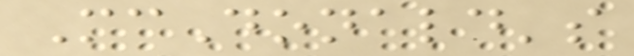McDonald's
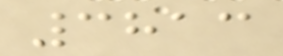3813
